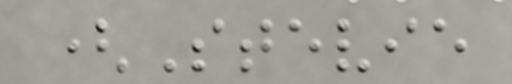(Stevie
